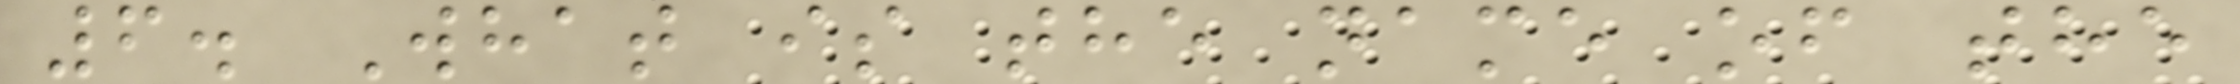6. What is the name of the
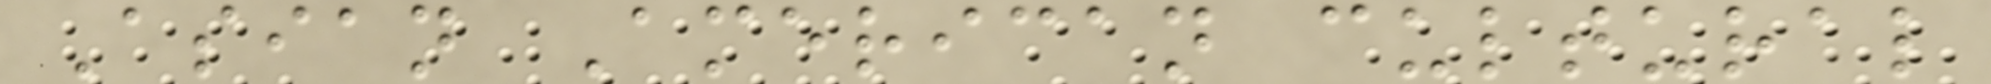Asian American cultural
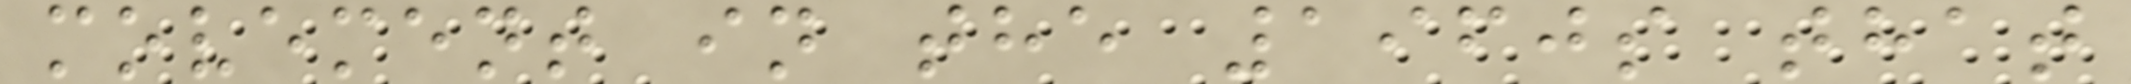movement in the 1960s that
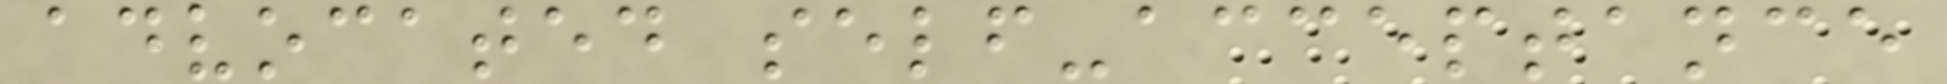advocated self-acceptance
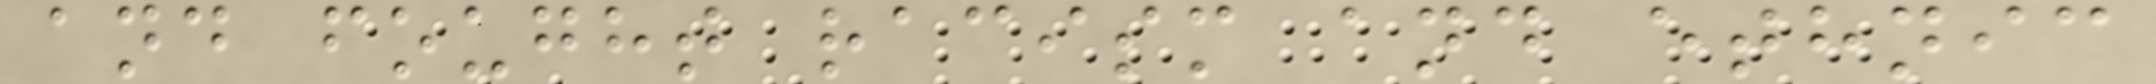and fought racism and ethnic
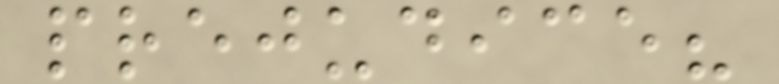prejudice?
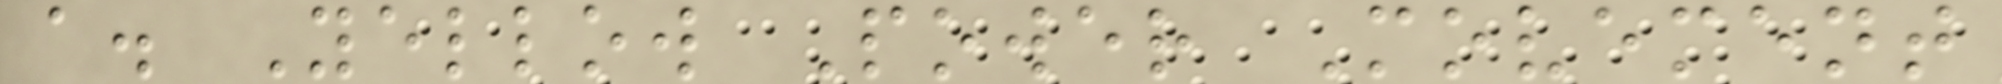a. Yellow Power Movement
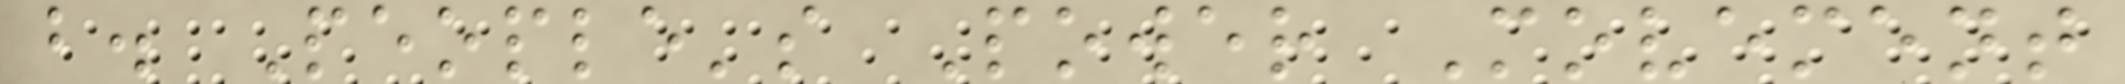b. People's Power Movement
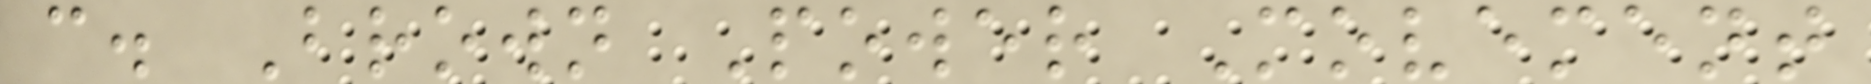c. Brown Power Movement
